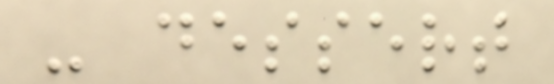- dessert
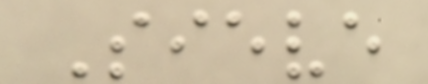Sieve
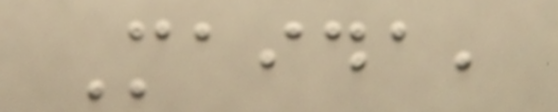Maida,
